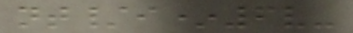nt/i*6v-
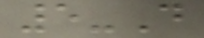5-D
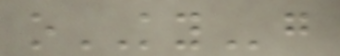oKYg
